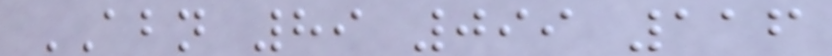ABN 89 099 116
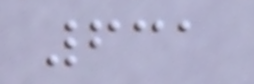631
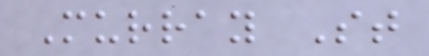Murray St
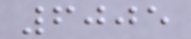6005
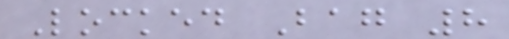Locked Bag 8
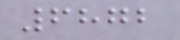6872
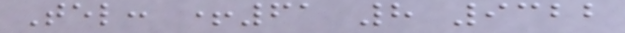Tel: +61 8 9322
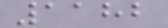1182
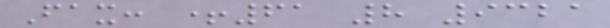Fax: +61 8 9321
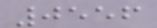0556
